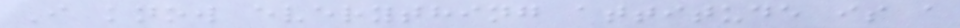I know everything attitude is a
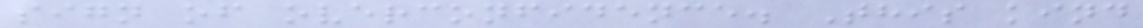sign of overconfidence. This kind
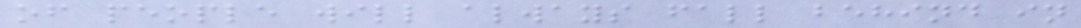of people will always fall behind in
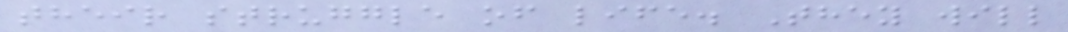their struggle of life. They will
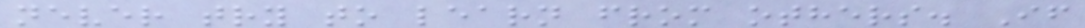never try to learn from others. If
